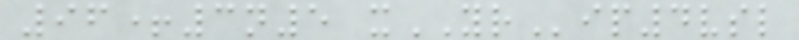96+3n5 xYRip4vsl
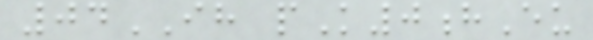04IH pK0hEu
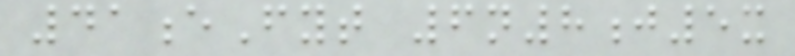41eFyt 6n8j5x
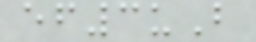ef3uB
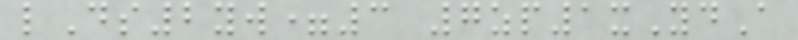lDs2yw=3 7zp1xYdA
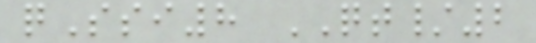qSsi8 QT/2
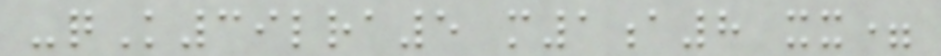-qK39lra5 m1a8 xx=
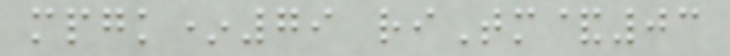mpgk*79 riTm&03
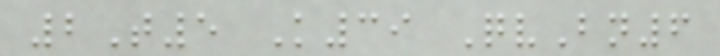2T5 K39 QvBn6
